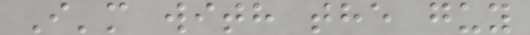I'm with the guy
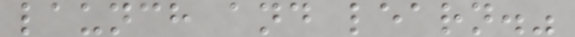launch and learn."
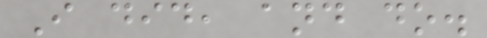I did, and do.
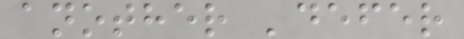another 'defer
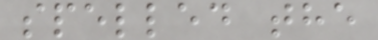spelled the
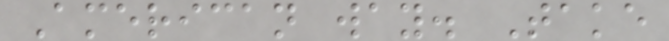American way. Take
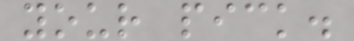your pick.
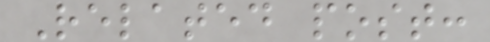Related post:
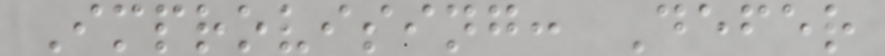Improvising: Defer
